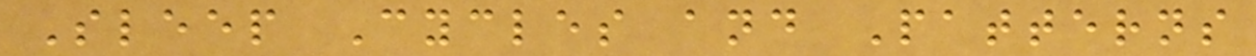Sleep Cycles and Patterns
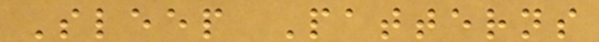Sleep Patterns
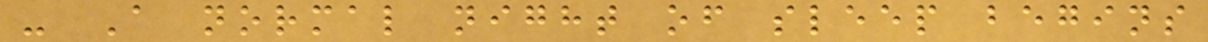- A normal night of sleep begins
